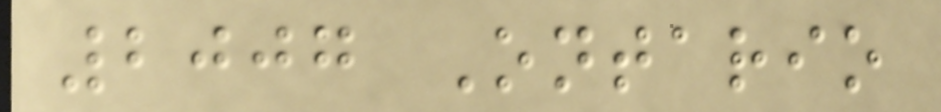2007 Ontario
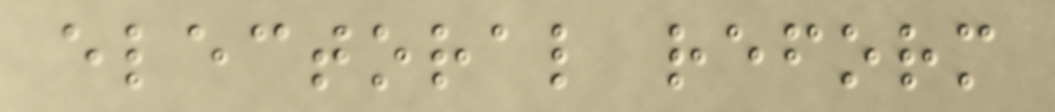electoral reform
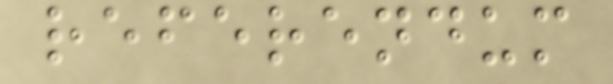referendum
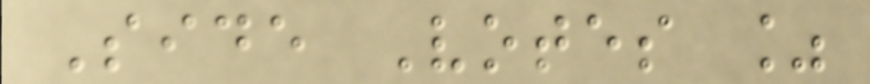Side Votes %
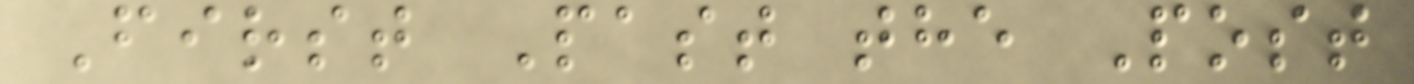First Past the Post
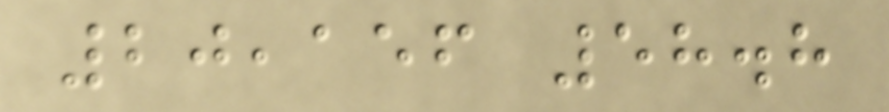20,156 58.8
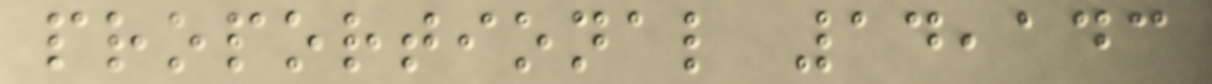proportional 14,143
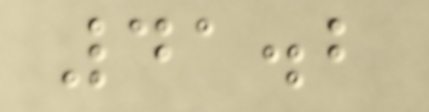41.2
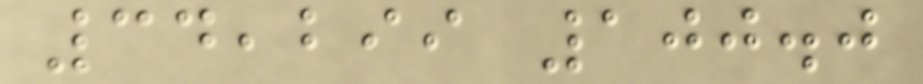34,299 100.0
